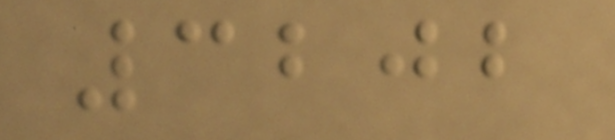3202
